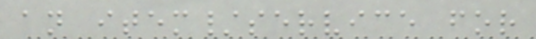an item/service for
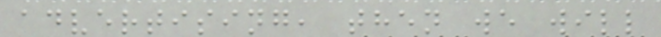advertising, then we will
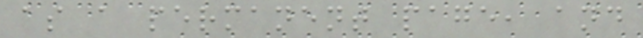as a permanent page, and
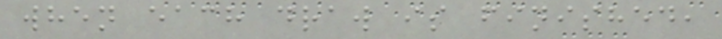when each draw is finished,
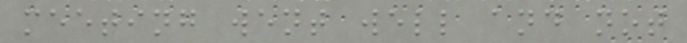meeting went well and not
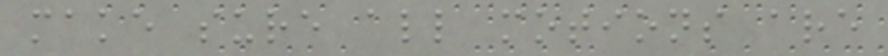make sure all motions are
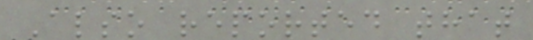Also reported that
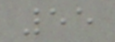55
